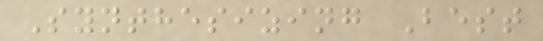Synthesizing Best
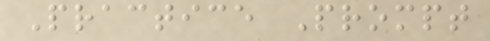Practice Prompt
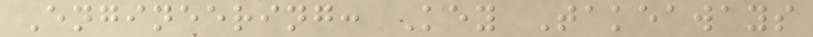Engineering: Key Takeaways
